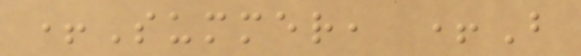+Summer, +B
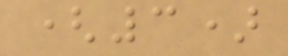(3)
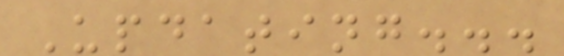Updating...
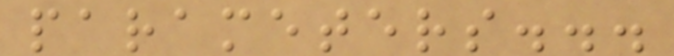parameters...
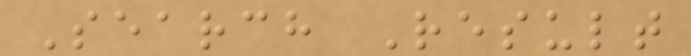Search Result
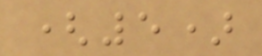(5)
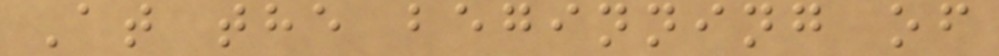At the beginning of
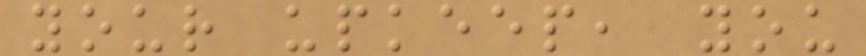your upkeep, you
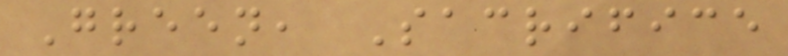Green, Sacrifice
